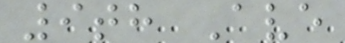9th Ave
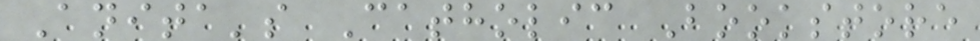Anita's Catholic Bookstore
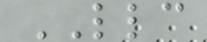LLC
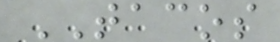TACOS
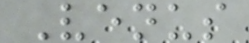Venus
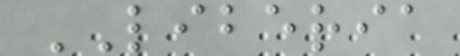LIBERIA
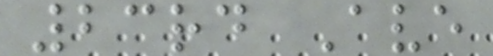23rd Ave
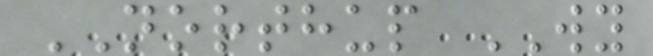NORTHUP WY
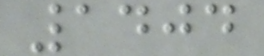1404
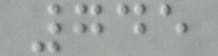745
